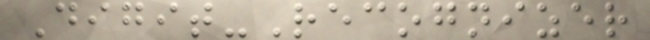Digit-Recognizer
